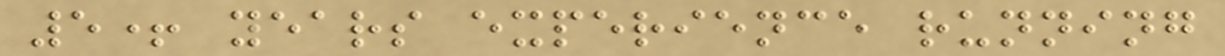5+ years experience running
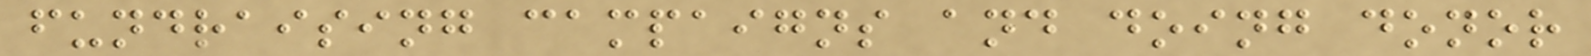fundraising campaigns and doing donor
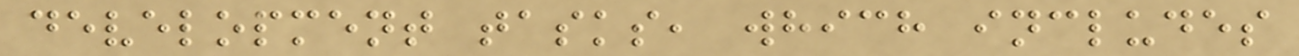development tasks, which includes
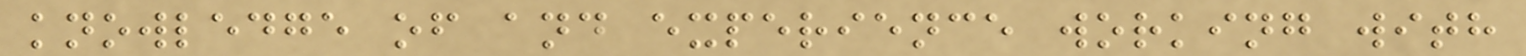knowledge of and experience working with
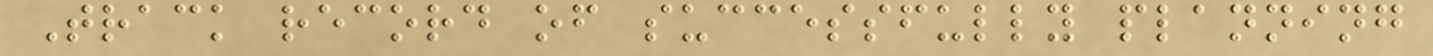Track record of successfully planning
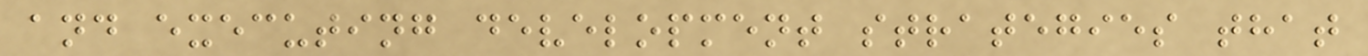and executing development strategies that
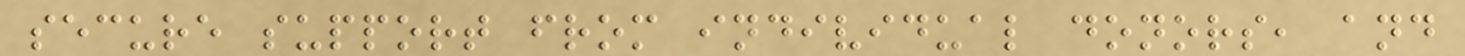secure support from individual donors, and
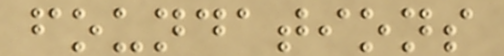foundations
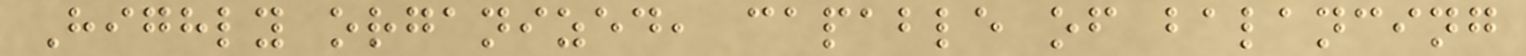Highly organized, capable of balancing
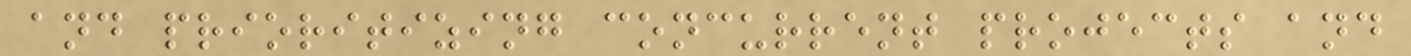and prioritizing concurrent projects and
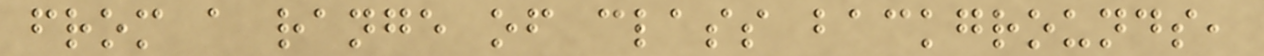from a range of class backgrounds,
